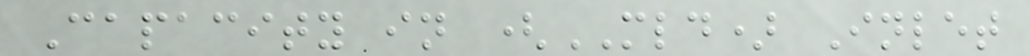Capacity in (MLD) Inlet
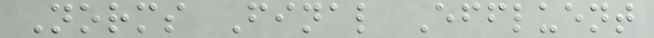Norms Final Effluent
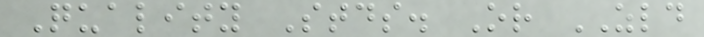Quality Stds. Or ZLD
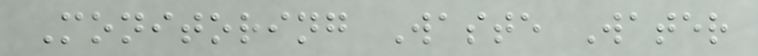Monitoring Waste Water
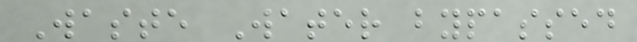Waste Water bypassed
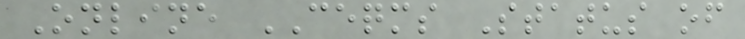Online CEQMS Status of
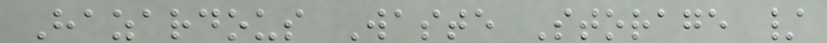Hazardous Waste Storage /
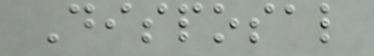Disposal
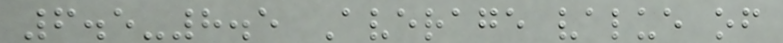6.5-8.5 Average value of
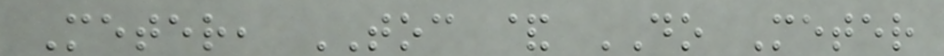Meter, TOC & DO Meter
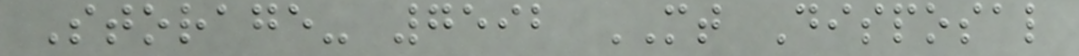Storage- 7592 MT Disposal
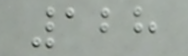128
